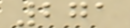271
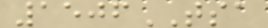1506TSA
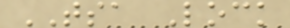TSA Lock
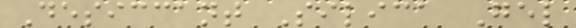Desiccant Silica Gel
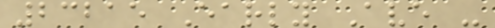23215 Early Ave -
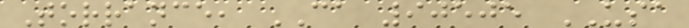Torrance, CA 90505 USA
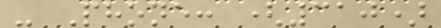- Phone: (310)
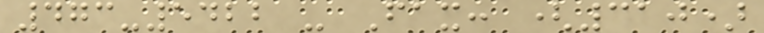473-5422 - Fax: (310)
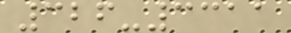326-3311
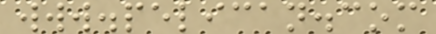www.pelican.com
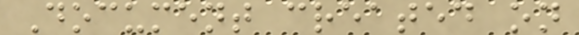Document created on
